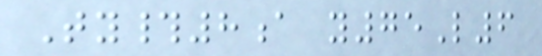Ty#8a y75L6
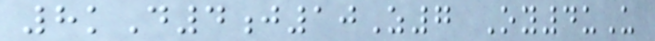8kD4j10Z7 Oy4uU
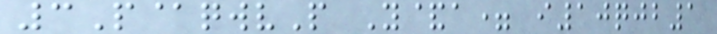3P@qwvP Y&a= i10qjb1
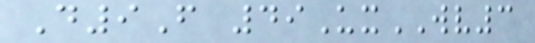D9F 49UxWV3
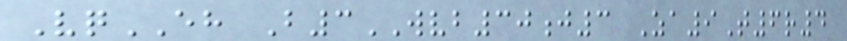VqEH B3WVB30j3 Za9T6r4
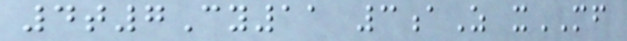4t7Cy11 3aZ xMF
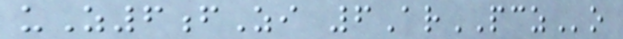uZ6fZi 6ArPCZo
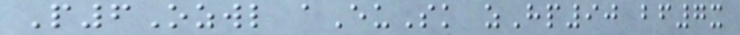P6Ozwl aEuSk zHp90 bf7x
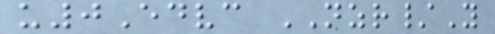u0Edvc NZR/Y
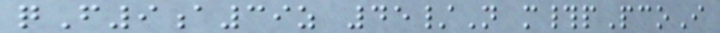qF9a39z 45/N m#pPcoI
